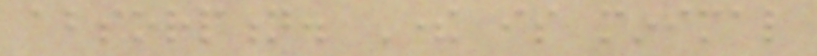absorption. There is minimal
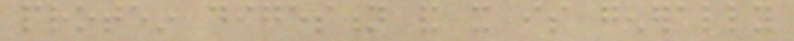protein digestion and it is generally
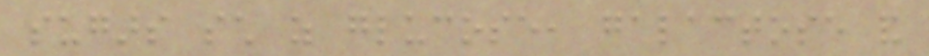sugars such as glucose, galactose and
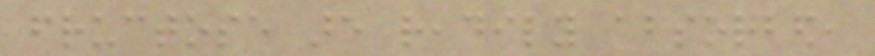fructose are readily absorbed,
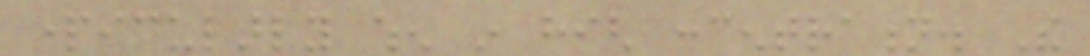particularly when in high concentration. The
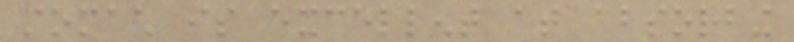stomach is excellent at absorbing
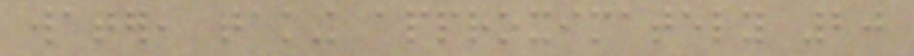water, taking approximately 20
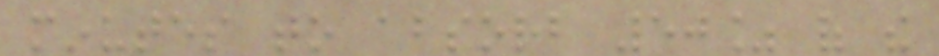minutes to absorb 50% of the
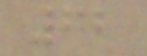62
